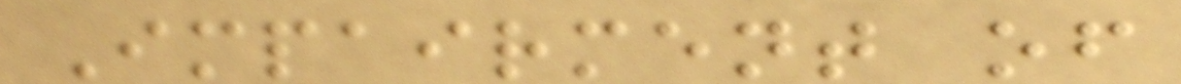Impairment of
